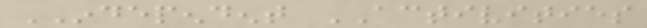INDEPENDENT ACTIVITIES
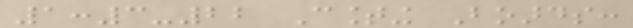1:3-22 Counting Boards:
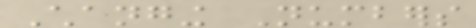Changing Numbers
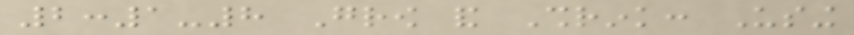2:1-8 Grow and Shrink: Using
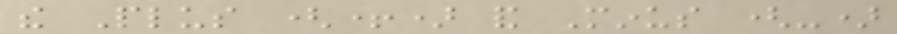the Plus (+) and Minus (-)
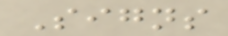Signs
